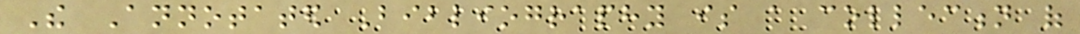The Annotated Bibliography is a collection of
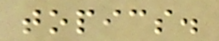topics.
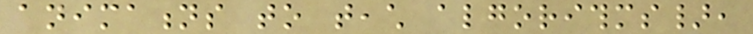animations to teach algorithms},
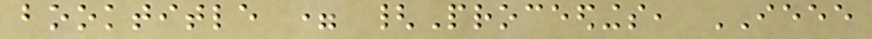booktitle = {Proceedings, IEEE
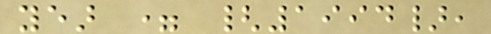year = {1994},
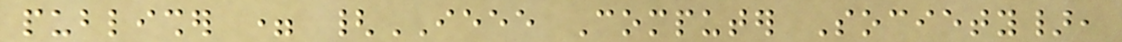publisher = {IEEE Computer Society},
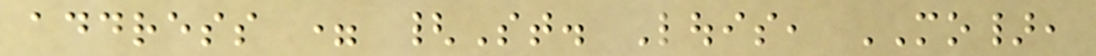address = {St. Louis, MO},
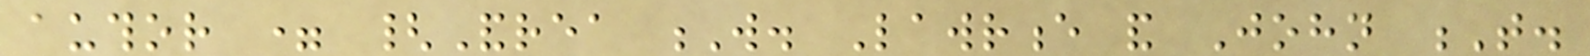author = {Andrea W. Lawrence and John T.
